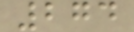274
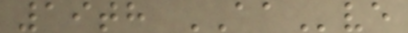19th AAve
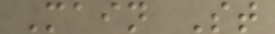Main St
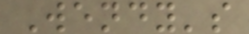Wendy's
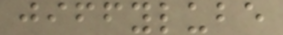jiffylube
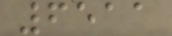6511
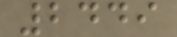2449
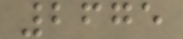2675
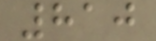810
